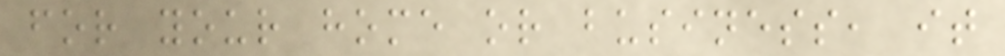for your home or business, it
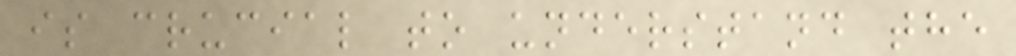is crucial to understand the
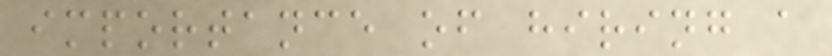importance of hiring a
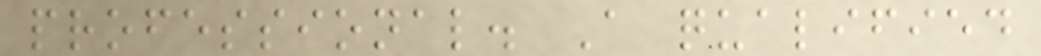professional. A qualified
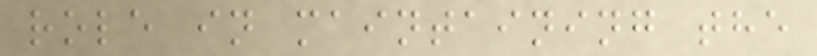role in maintaining the
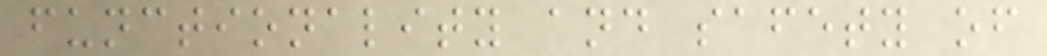functionality and safety of
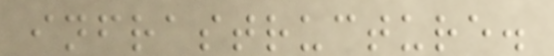infrastructure.
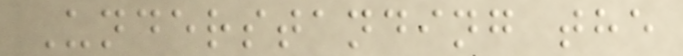Understanding the
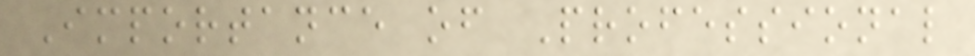Importance of Professional
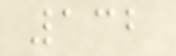132
